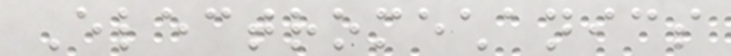Electromechanics
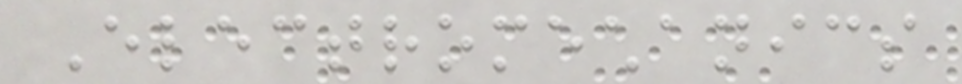Electromechanics
